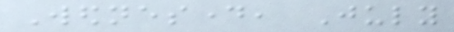Wednesday, July
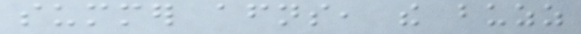summer afternoons, the buzz
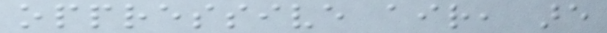oppressive air, are
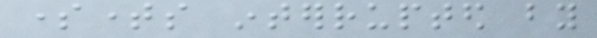sometimes interrupted by
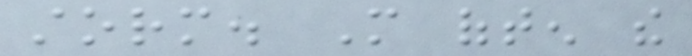storm. More often the
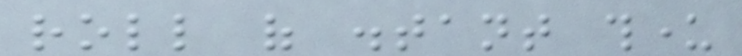roll of distant thunder
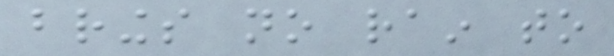brings no rain to
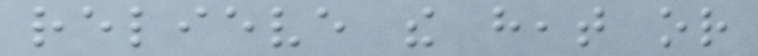relieve the heat or
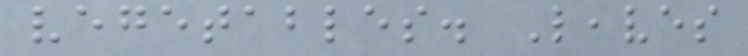vegetables. Leaves
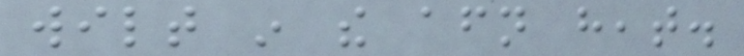wilt in the afternoon heat.
